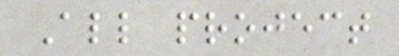All project
